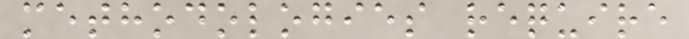methodologies require
